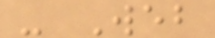- Web
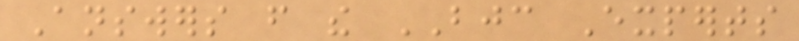Answers from the BJC Experts
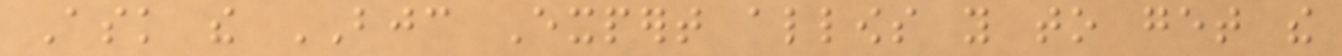Ask the BJC Expert allows you to get the
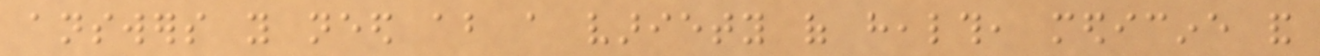answers you need about a variety of health, medicine and
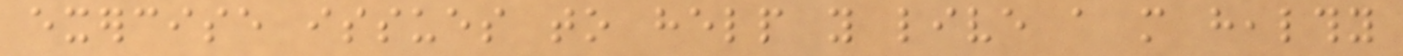exercise issues to help you live a more healthy
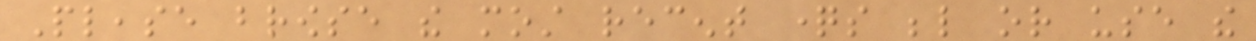Please browse the most recent questions below or use the
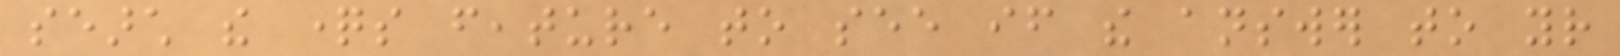search the questions feature to see if the answer to your
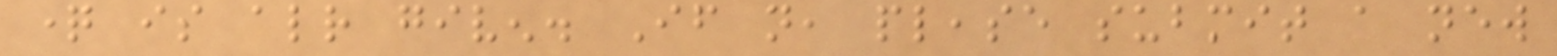question is already given. If not, please submit a new
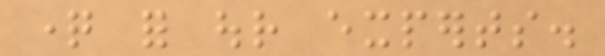question for our experts.
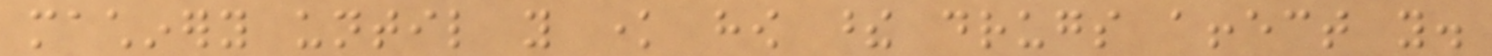machinery until you know how these drugs affect you.
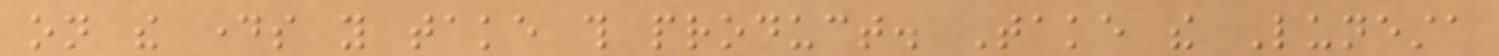on the days you take this product. Take the Lunesta
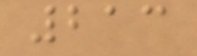213
